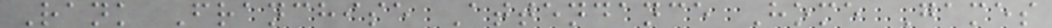Rank Franchise Attendance Home Games
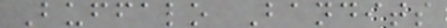Buffalo Bandits
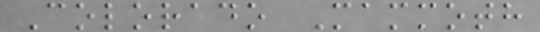Colorado Mammoth
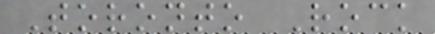Toronto Rock
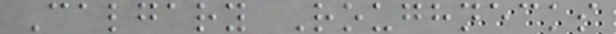Calgary Roughnecks
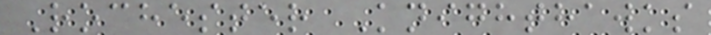Rochester Knighthawks
